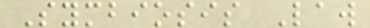Symbiosis Law
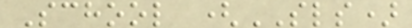School (SLS)
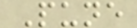Pune
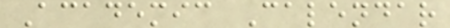Academic Calendar
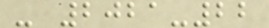- 2021-22
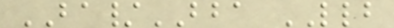BA/BBA LLB
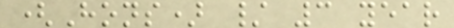(Hons) / 3 year
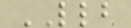LLB
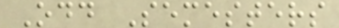Odd Semesters
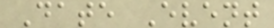Date Event
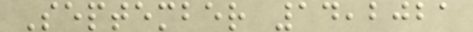September 14,2021
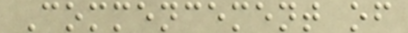Commencement of
